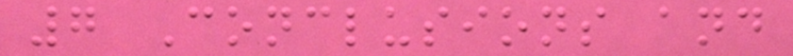7 Conclusions and
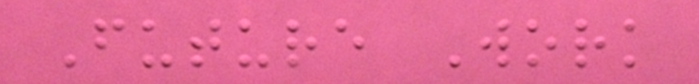Future Work
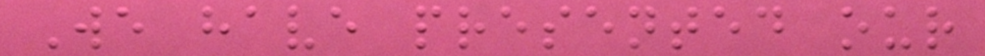We have presented our
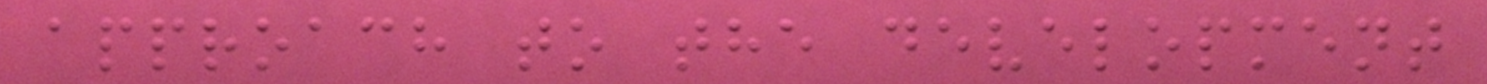approach to the development
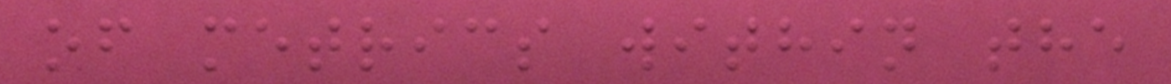of metrics within the
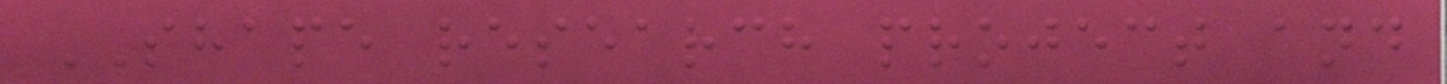SHAPE research project and
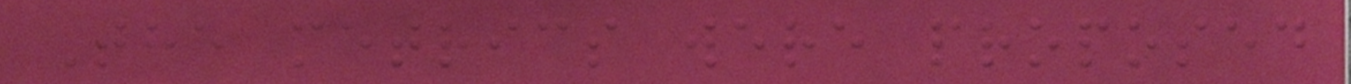The metrics were proposed
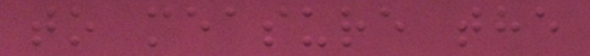to measure the
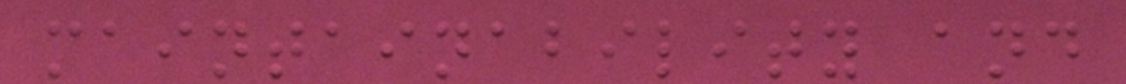maintainability and
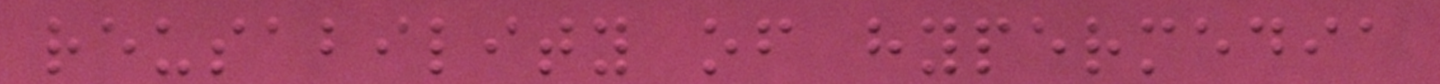reusability of hypermedia
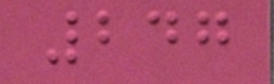247
